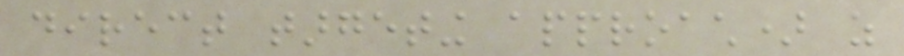direct targeting approach) as
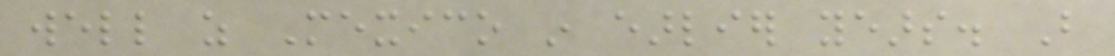well as Mexico in earlier years. But
